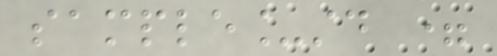sample_std =
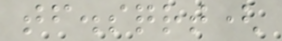tf.sqrt(
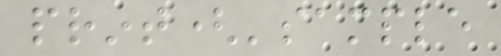print('sample
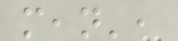mean',
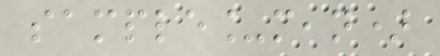sample_mean)
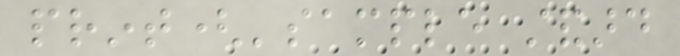print('sample standard
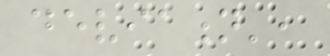deviation',
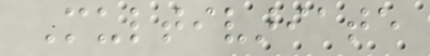Multivariate
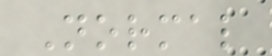Normal
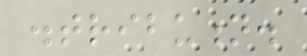distribution.
